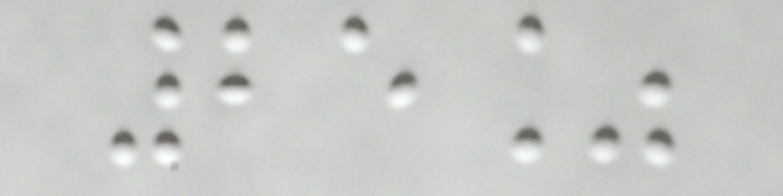25%
